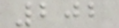202
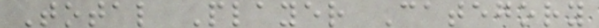Total Player Category
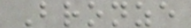Bronze
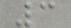3
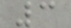3
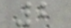2
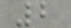2
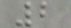2
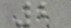2
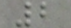2
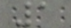1
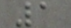1
